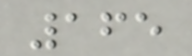165
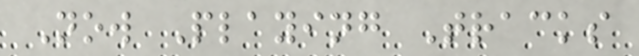Now Playing Tracks
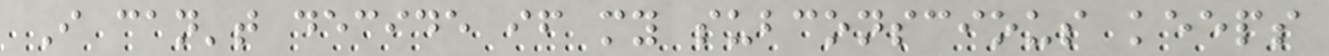I can't decide if my subconscious keeps
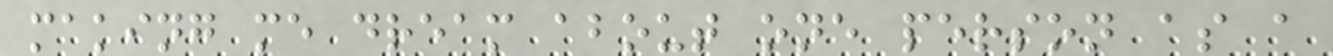making me dream about one person as a
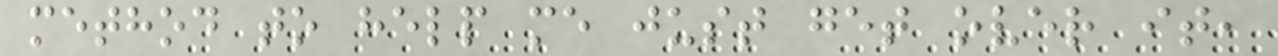method to help me just get over it,
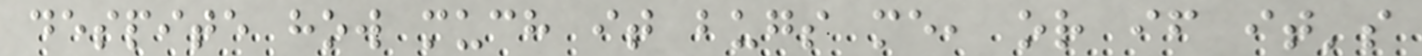despite how much it bugs me, or if it's
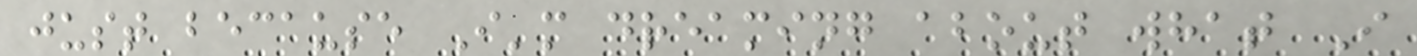just because I'm dreaming about what I
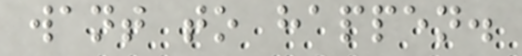want to happen.
